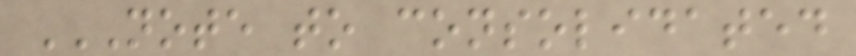NOTE TO CONSOLIDATED
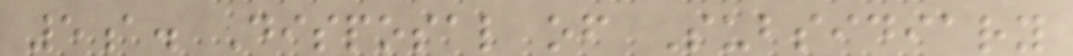5a. Disposal of Subsidiary
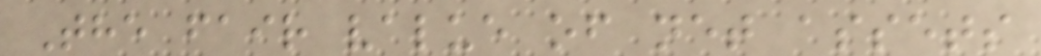The fair value of net assets
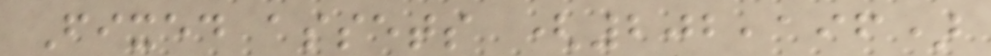Fixed assets (202,196)
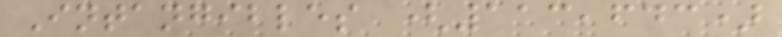Intangibles (113,643)
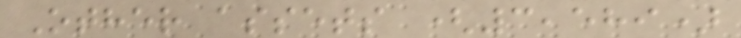Other assets (3,589)
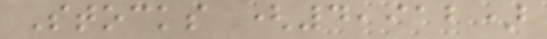Stocks (4,912)
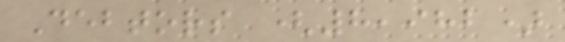Debtors (8,982)
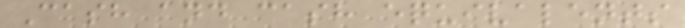Cash and cash equivalents
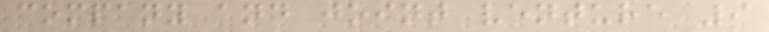company and joint venture 9
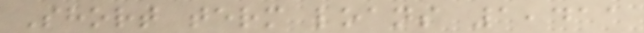Short term loans 1,411
